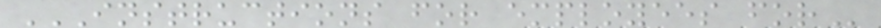INSTRUCTIONS FOR EMPLOYEES FOR
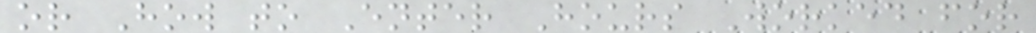or How to Enter Hours Worked for
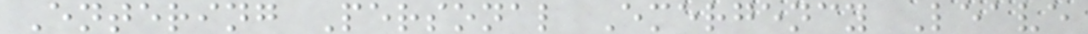Entering Personal Emergency Leave
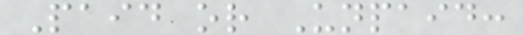Paid or Unpaid:
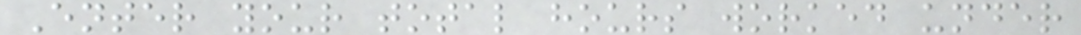Enter your total hours worked under
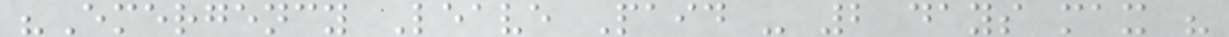"Emergency Leave Paid - 2 days max "
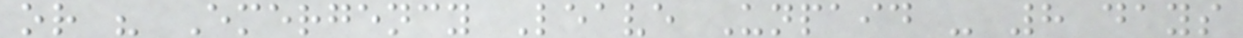or " Emergency Leave Unpaid - 8 days
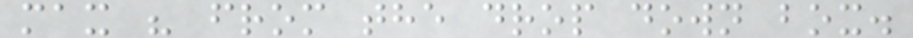max " from the drop down box.
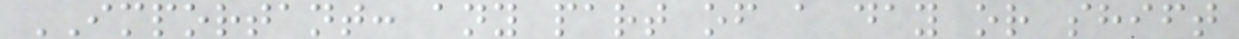IMPORTANT: any part of a day or shift
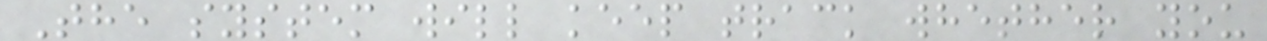The system will keep track whether you
